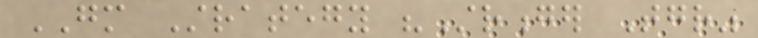GM Strategy "Stronger Together"
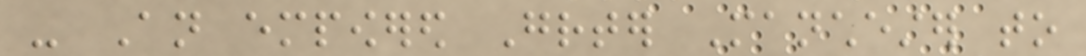- An empowered Greater Manchester to
